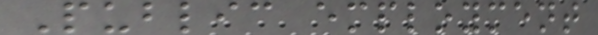Public employment
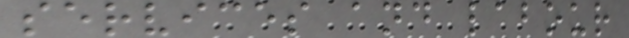services and labour
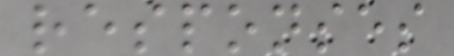responses
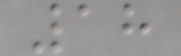18
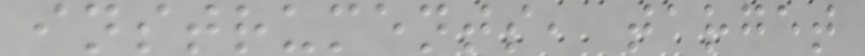instruments, target
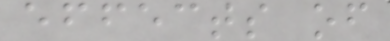effects of
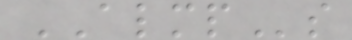ALMPs
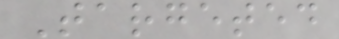Targeted
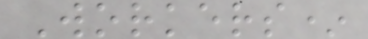Workers*
